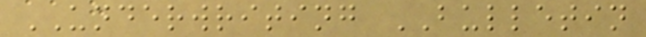UNDERWRITING BULLETIN
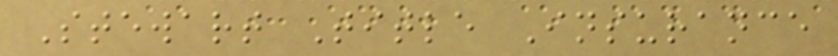Stewart Title Insurance
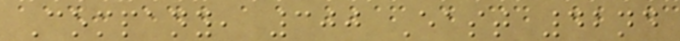Company, 300 East 42nd
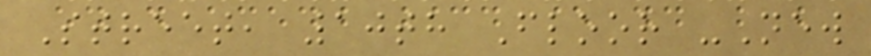Street, 10th Floor -New
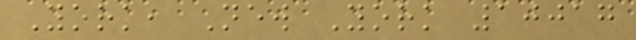York, New York 10017
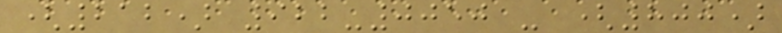(212) 922-0050 - (800)
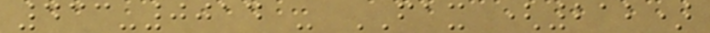433-0014 - FAX (212)
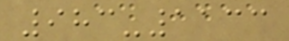983-1133
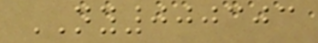NY000303
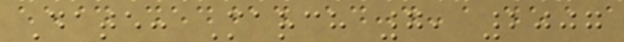Date: March 7, 2007
